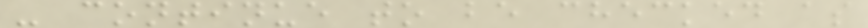- continue to be checked as
